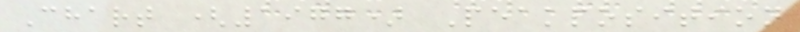Chart (1977) Peakposition
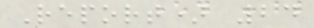Report) 24
